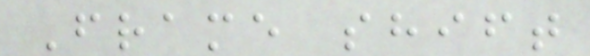Frame shift
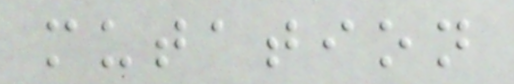mutation
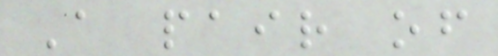A pair of
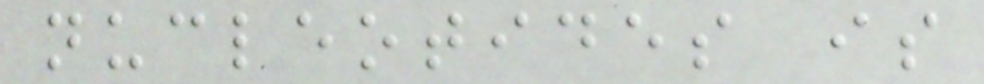nucleotides is
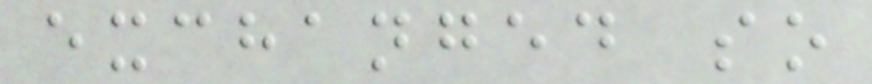exchanged so
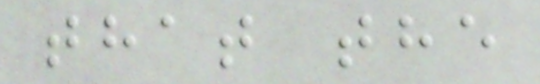that the
